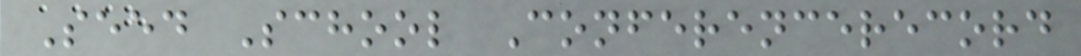Seed School Conferencerecord
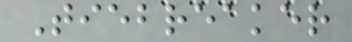Tiebreaker
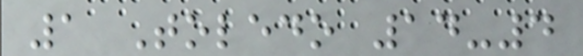1 Toledo 14-4
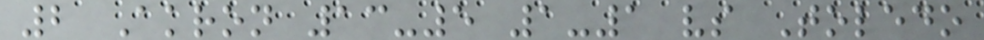2 Akron 13-5 1-1 vs Toledo
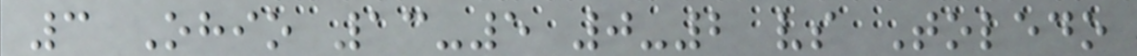3 Ohio 13-5 0-2 vs Toledo
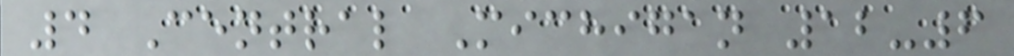4 Central Michigan 12-6
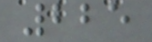225
